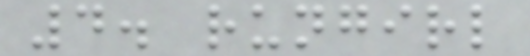4. rungirl
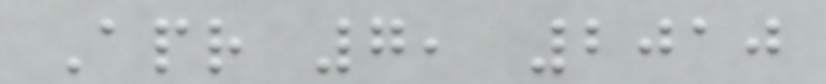Apr 7, 2010
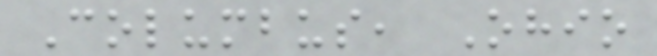Columbus, Ohio
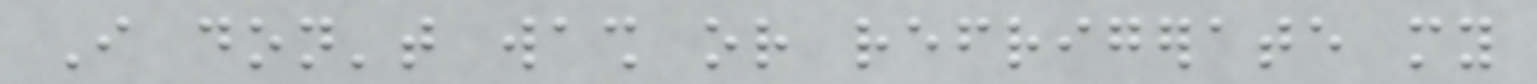I don't wash or refrigerate my
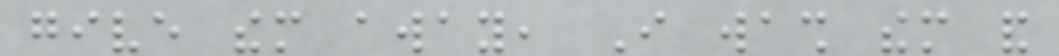give them away, I wash them and
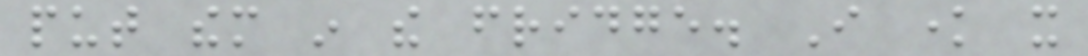put them in the fridge. I know it
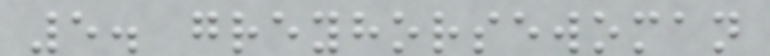5. greyhorsewoman
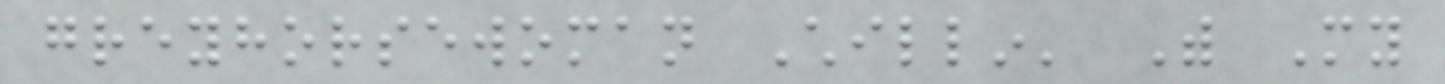greyhorsewoman Chillin' With My
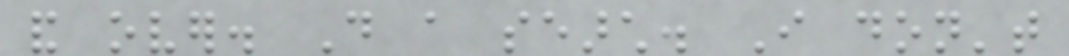and over. Do a search. I don't
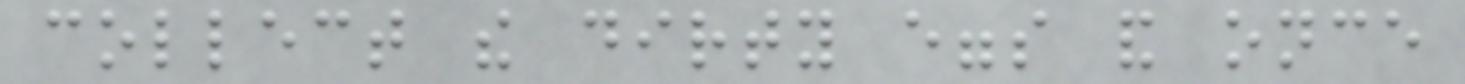collect the dirty eggs and once
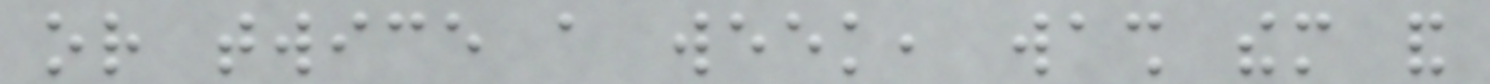or twice a week, wash them and
